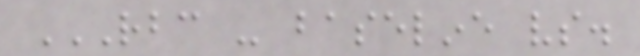RBC - BASELINE VS.
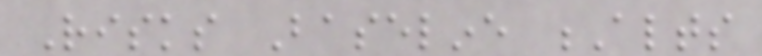Risks Baseline Alts
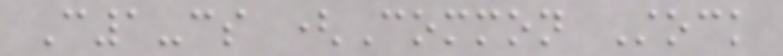C1-cs (Common Stock
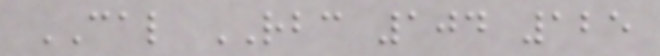CAL RBC 104 125
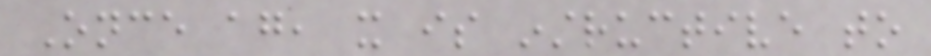Once again, it is instructive to
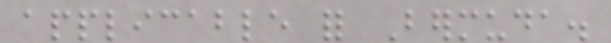applicable for Bermuda.
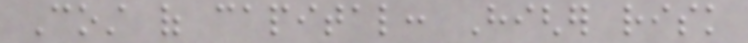Cost of capital: Higher risk
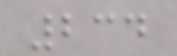234
